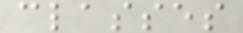classes
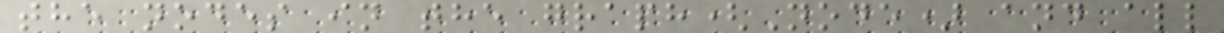the nodes in the graph(Node) and all
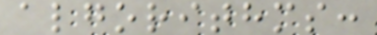algorithms:
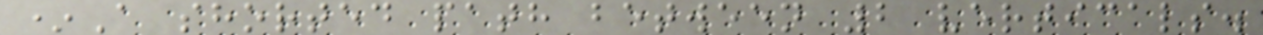*A shorted path between 2 verticals.
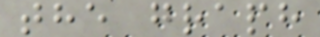the graph
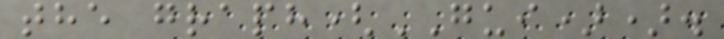the graph(GUI)).
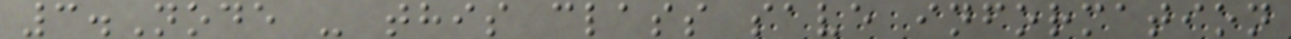3.Node - this class save information
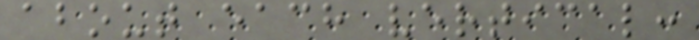about each vertical:
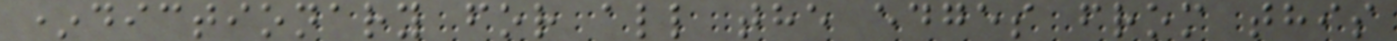*dictionary for all the edges from this
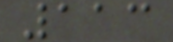113
